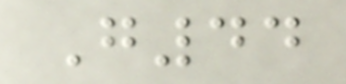G44
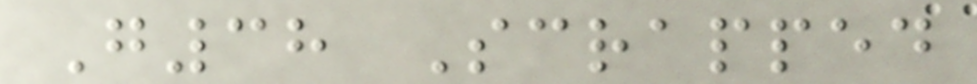G38 Scrapped
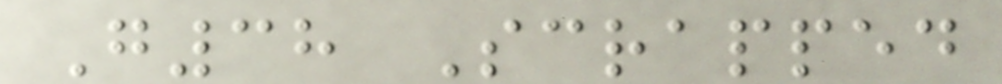G38 Scrapped
